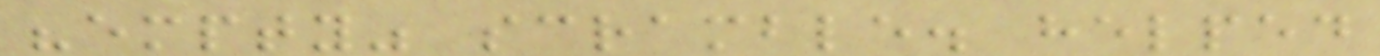"empty" scramble. helped
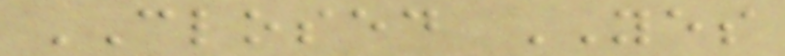CLOSED YES
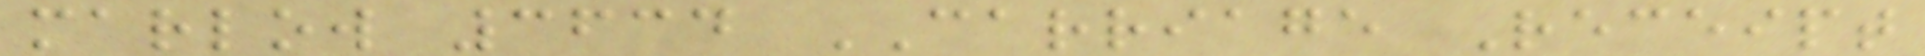marlow 3634 CARRIAGE Receipt
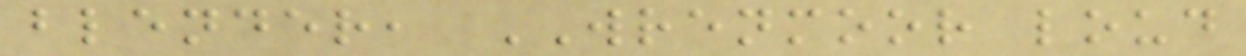blender, WRENMOOR loud
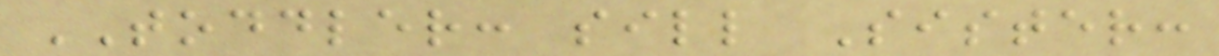TODDLER: sill Sister:
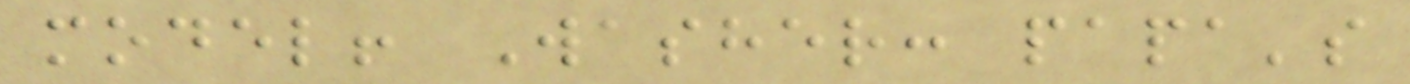model! Washer: papa's
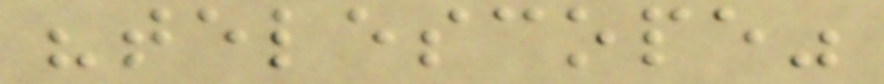"telescope"
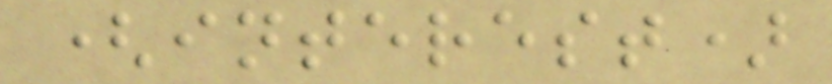(interest)
